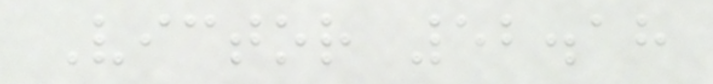Victor 52.18
